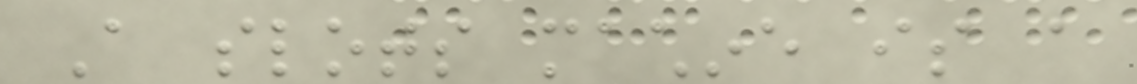A slots machine is a
